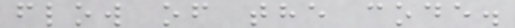flow of the code.
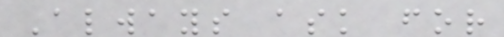Always ask for
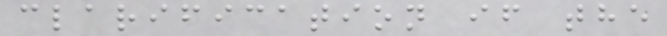clarification if the
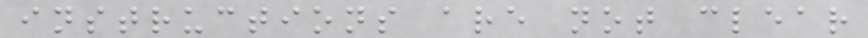instructions are not clear
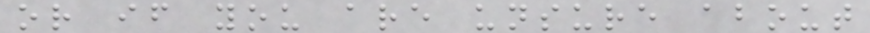or if you are unsure about
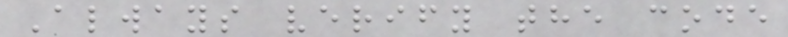Always verify the code
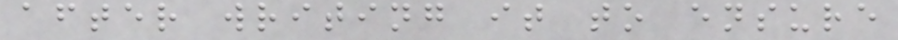after writing it to ensure
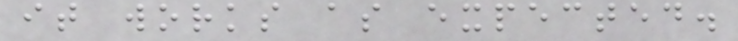it works as expected.
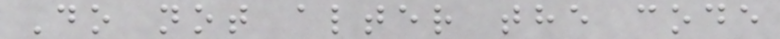Do not alter the code
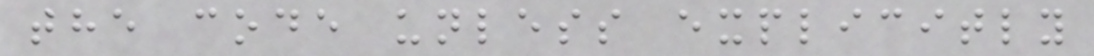the code unless explicitly
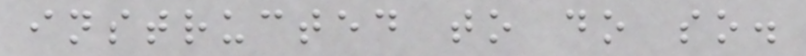instructed to do so.
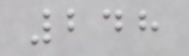248
